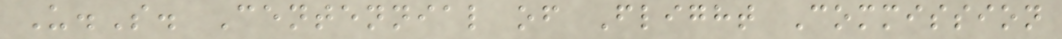U.S. Centennial of Flight Commission
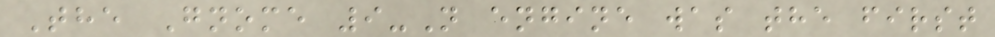The Gnome 9-N engine was the first
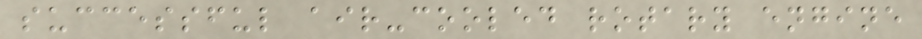successful air-cooled rotary engine
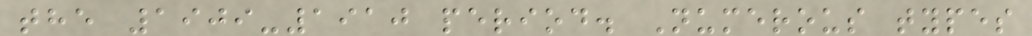the 1909-1910 period. Numerous types
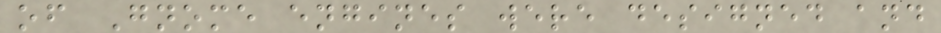of Gnome engines were designed and
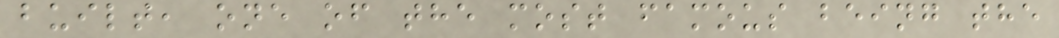built, one of the most famous being the
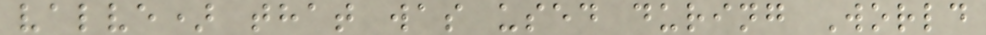valve) that was used during World
